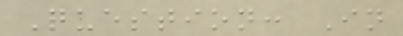Question: In
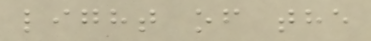light of the
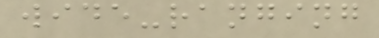wide-ranging
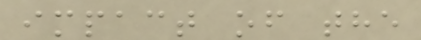impact of the
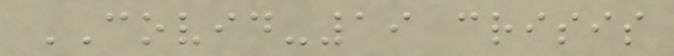COVID-19 crisis
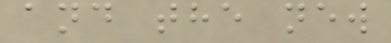and the new
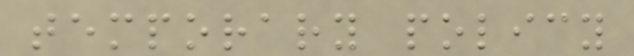temporary policy
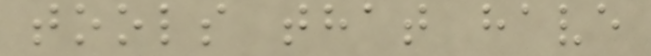tools that have
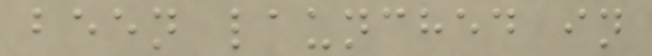been launched in
